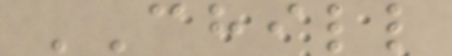CHILL
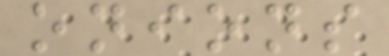onions
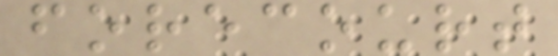forecourt
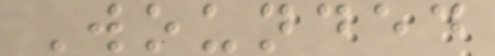Wounded
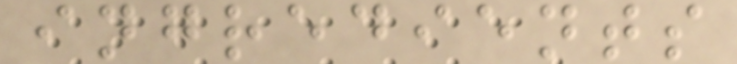ingredients
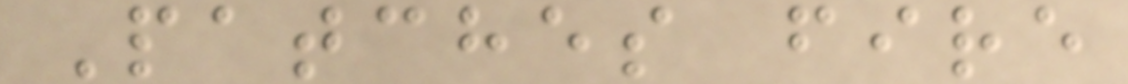Patches fire
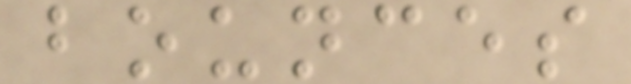bounces
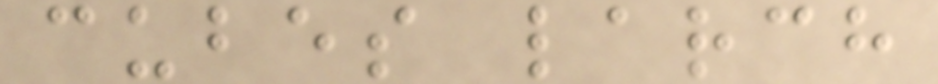cubes larch
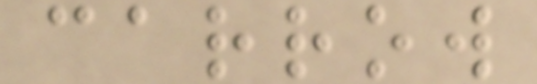carrow
